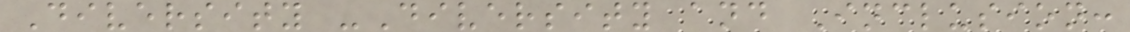Diversity -Diversity and Inclusion:
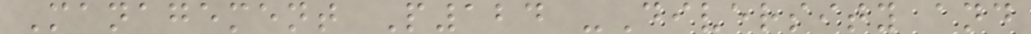Management P124 -Diversity and
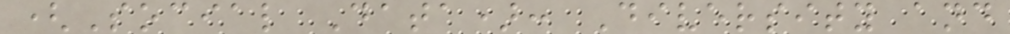(Social Data): Diversity and
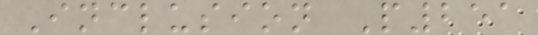Inclusion P251
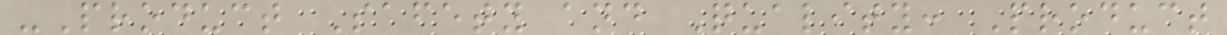-Product Safety and Quality: Product
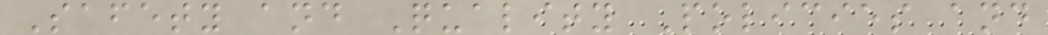Safety and Quality Policies and
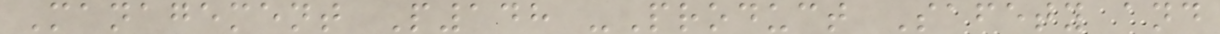Management P148 -Product Safety and
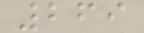269
